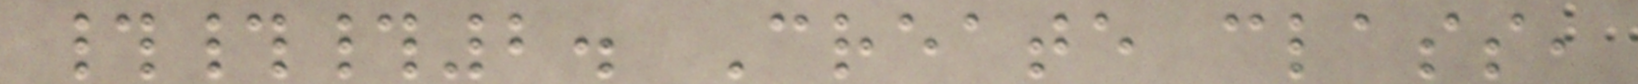###2. Create class,
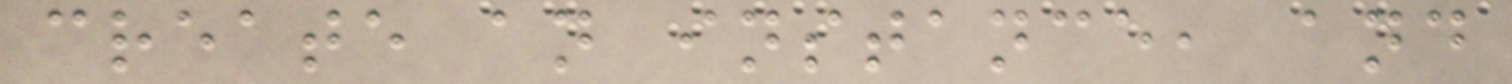create an instance, and
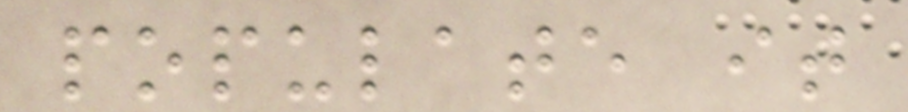populate it
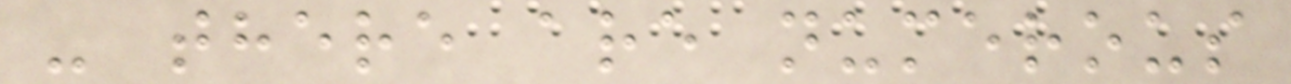- there are numerous
